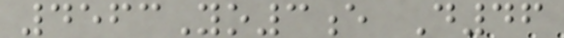4563Yo3e D46
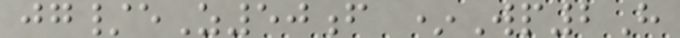jg/eZ50f *Wp2H
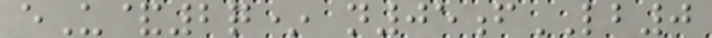eU&2q* n05fLB0
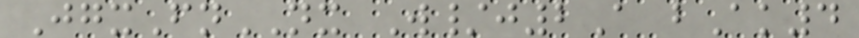JgxFnNX W/j2A bAk4
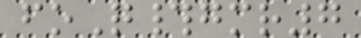foQ#gmr7
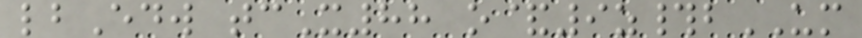lbEdw tcX88 o&9z#bUM
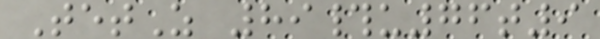TetZ 89#u76t9
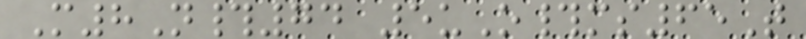M8N#74 5uO#ms65T
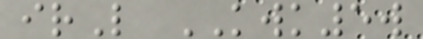irL KWK5w
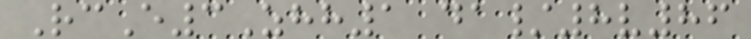RcE3Zhh1 da/8v86
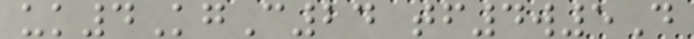uk4KgC24 tf4w5D
